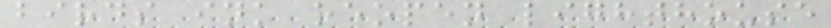birds ink reopen lighthouse
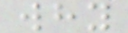why
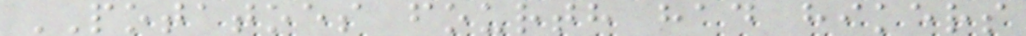POTATOES fourth had hikers
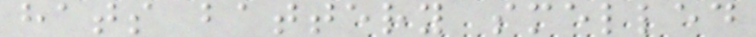hats battery smelled
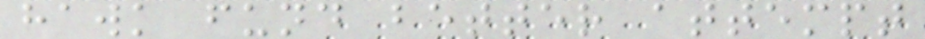hawk fund better attempt
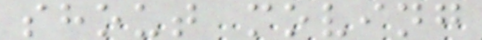shout moving
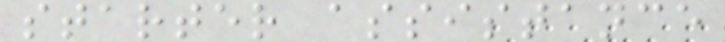starter assistance
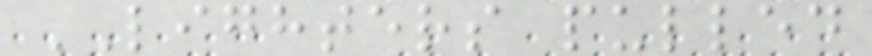LIGHTERS pulled
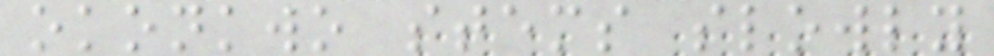okonkwo stems slowly
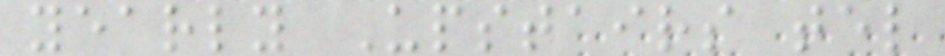yearly Upstairs tel
